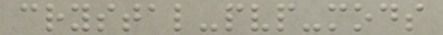crystal-pvp-mods
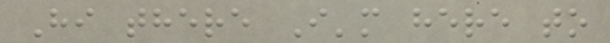Hi there I'm here to
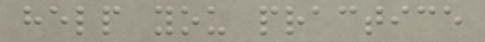help you practice
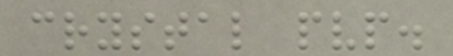crystal pvp.
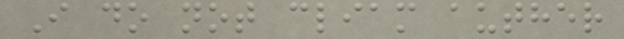I do not cliam auther
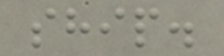ship.
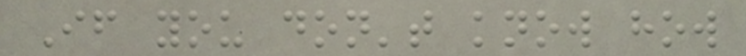If you don't know how
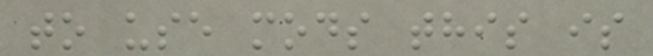to use mods this is
